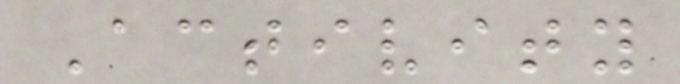Activity
